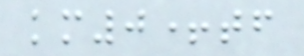km0+tf
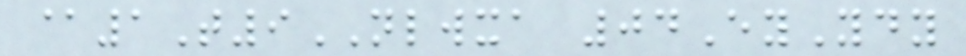@1T9NLWXA 04EyYdy
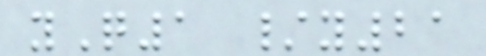yQ1 /y21
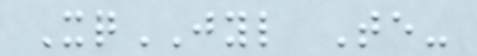XqJYL Te-
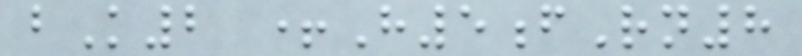bK2 +H5fRn8
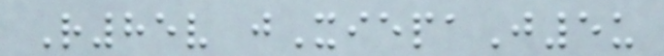R85v jXiepaJ5u
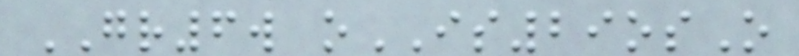GR6w oIS29osO
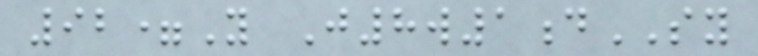92=Y J8w1dSY
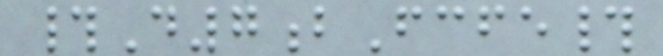#D7bFcfe#
